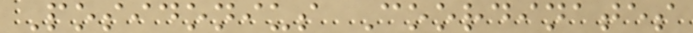Posidonius Coordinates
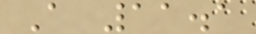A 11.1
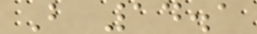B 14.1
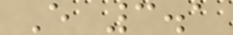E 3.1
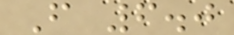F 6.0
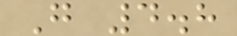G 4.8
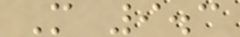M 9.3
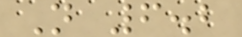N 6.2
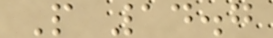P 14.7
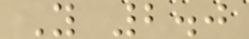Y 2.0
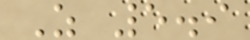Z 5.9
